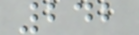242
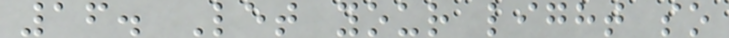16. Let your light so
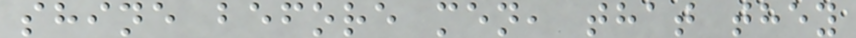shine before men, that they
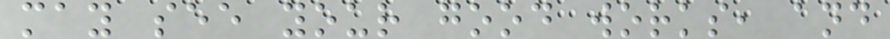may see your good works, and
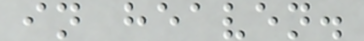in heaven.
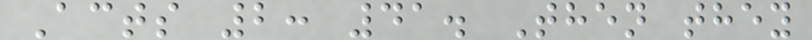Acts 2: 41. Then they
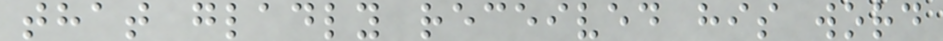that gladly received his word
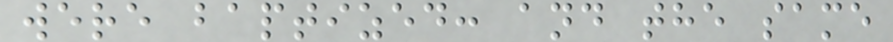were baptized: and the same
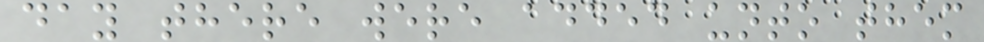day there were added unto them
